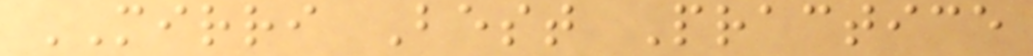MIRRI Best Practice
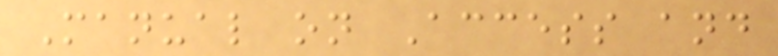Manual on Access and
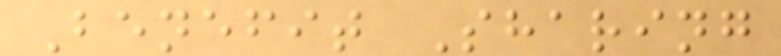Benefit Sharing
